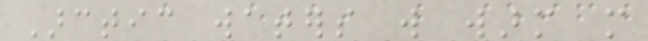Arctic waters will warm more
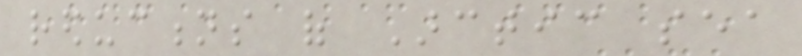reductions of Arctic sea
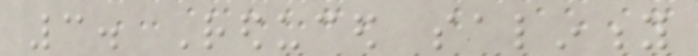3. Reduced salinity
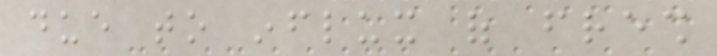due to influx of fresh
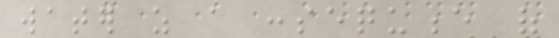water as a consequence of
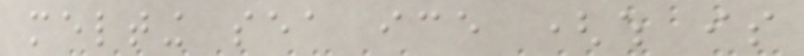melting sea ice (which is
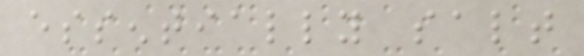essentially salt
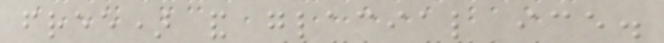free) and glacial ice.
